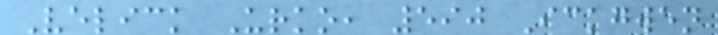Velick Urko, 590 Ickgwen
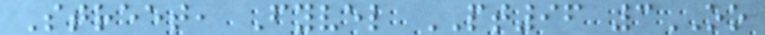Street, Fyvel PT96 3OO
